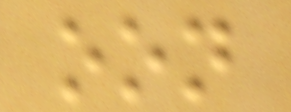oon
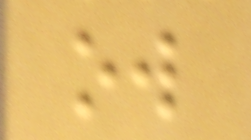ow
